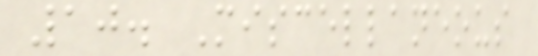10. Miscellaneous
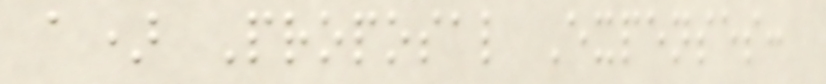a) Proposal Expenses:
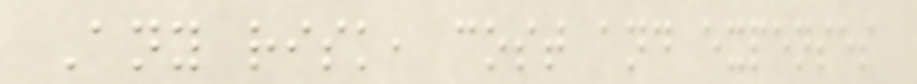Any risk, cost and expenses
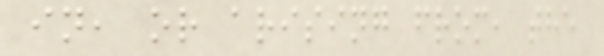in, or arising from, the
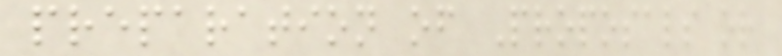preparation of Proposals or
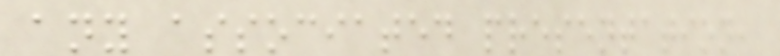any associated presentation,
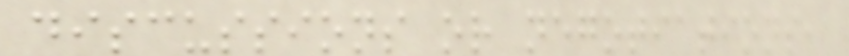discussions or negotiations,
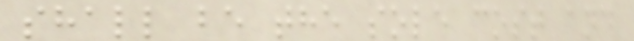shall be the sole cost and
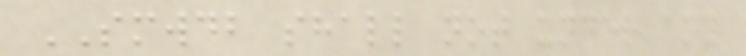SMWDB shall not under any
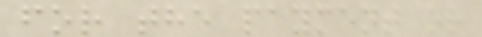for the payment or
